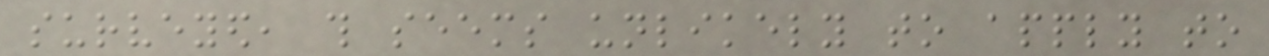surveyed, this seems unlikely to apply to
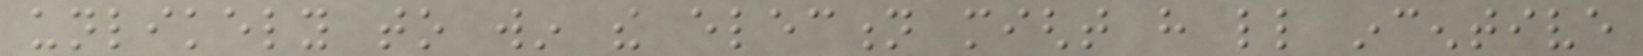unlikely to win the election might have little incentive
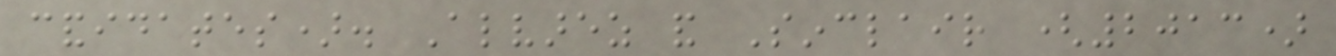candidates). Alvarez and Sinclair (2013)
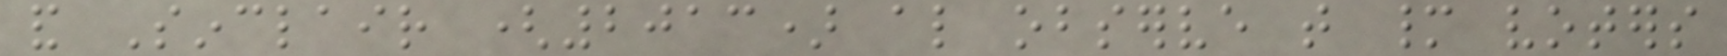and Sinclair (2013) also observe that many voters
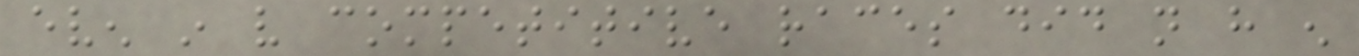even in very competitive races did not have enough
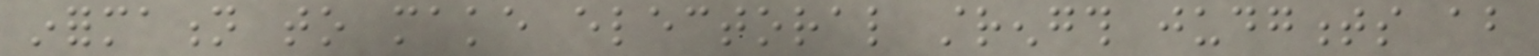information to make electoral strength judgments about
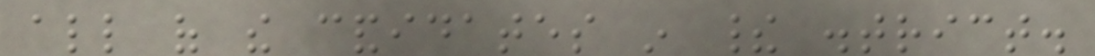all of the candidates in their district.
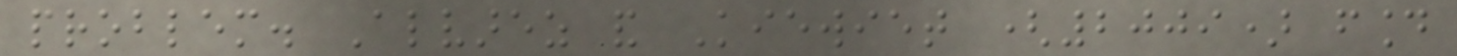problem. Alvarez and Kiewiet (2009) found
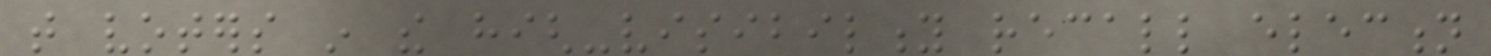that voters in the high-visibility recall election
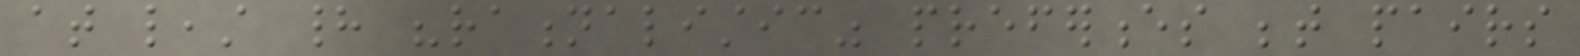at least had "rationalistic" preferences between pairs
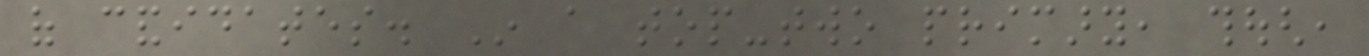of candidates. In a top-two primary, though,
